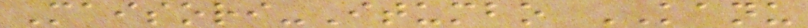Maisori-Itumbo KANU
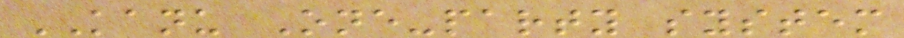KANU One-party system
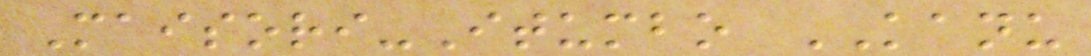Maisori-Itumbo KANU
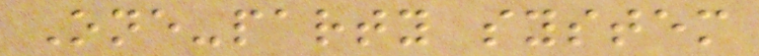One-party system
